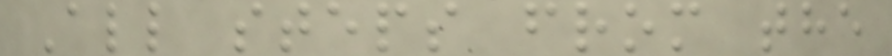All steps from the
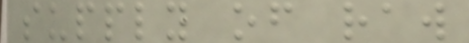supply of raw
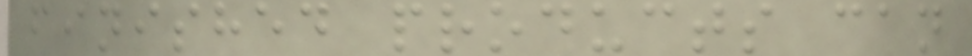finished products can
